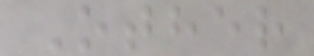Other
